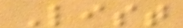List
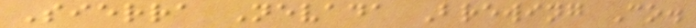Sierra Nevada Brewing Co.
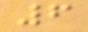6
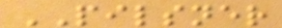PILSNER
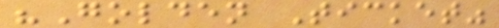"Golden Ticket"
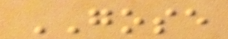GOSE
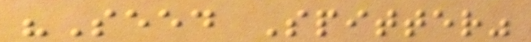"Seed Spitter"
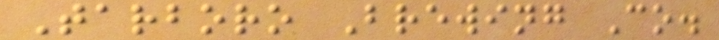Tarboro Brewing Co.
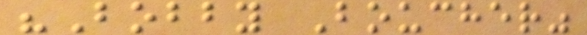"Bobby Boucher"
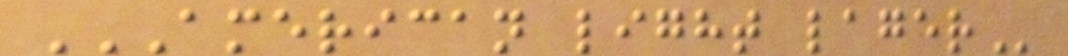AMERICAN LIGHT LAGER
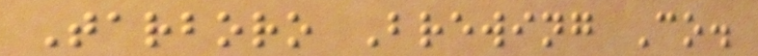Tarboro Brewing Co.
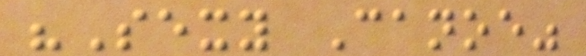"Sexy Canoe"
